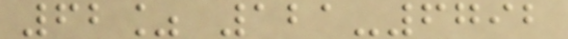62% 121-6792
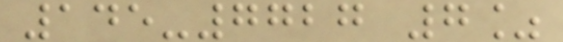145-7727 7%
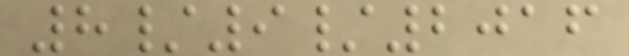8/9/2016
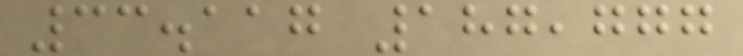33.117 187,777
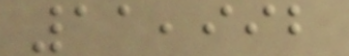11,992
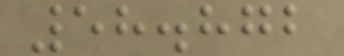58.872
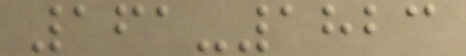161-1823
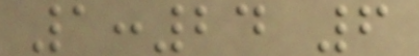1:24 6
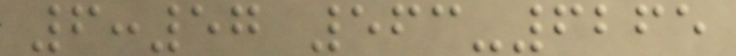6:57 563-6265
